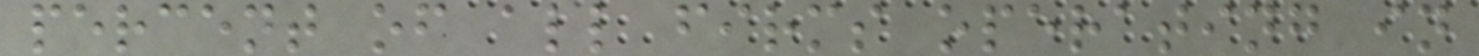percent of all firms operating in
